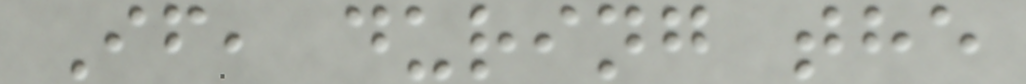If, during the
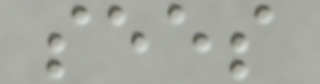sees
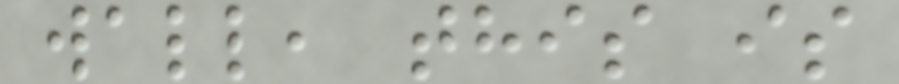wall, this is
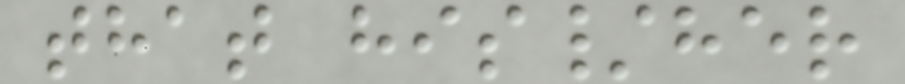that his/her
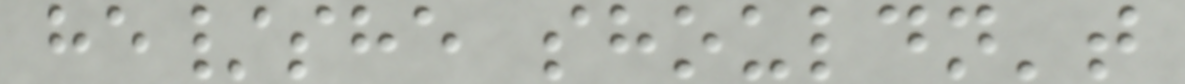he/she shouldn't
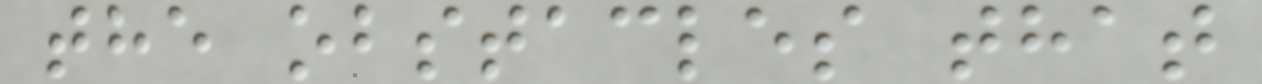the obstacles that
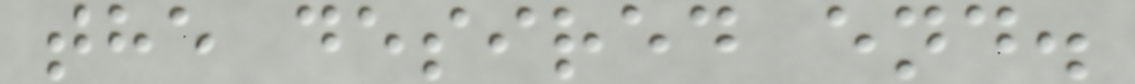the desired end.
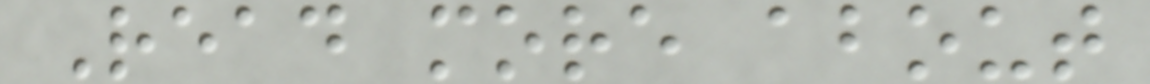Read more about
